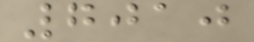7010
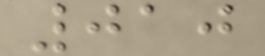010
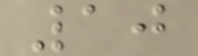10
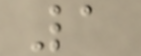1
